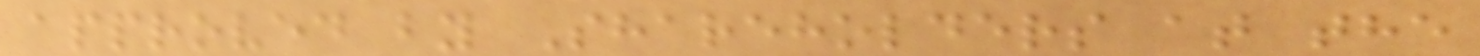approved by Shareholders at the
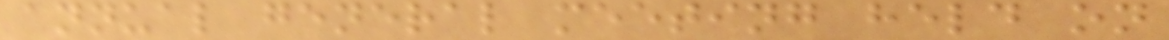annual general meeting held on
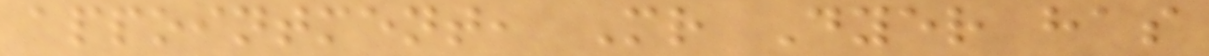appointment, Mr Dyer has
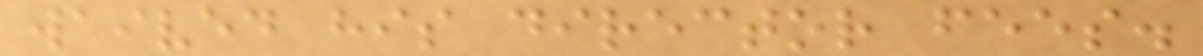waived his director fees.
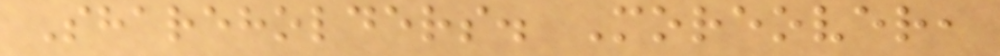Shareholders. Moreover,
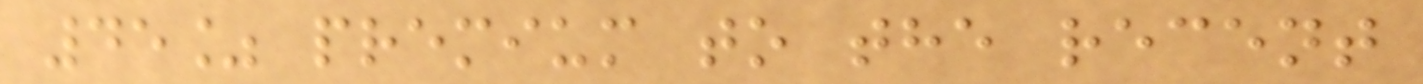45% premium to the recent
